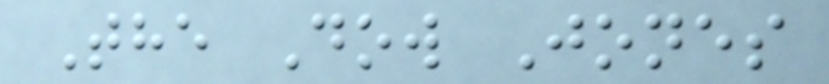The Dow Jones
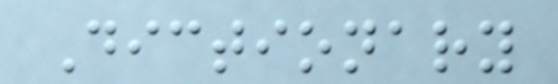Dictionary
